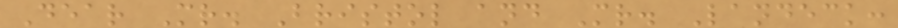Dear Mr. Bristol and Mr. Landeck:
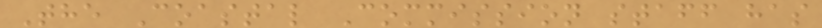The Coastal Commission staff has
